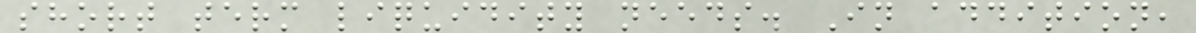short term liquidity needs. In addition,
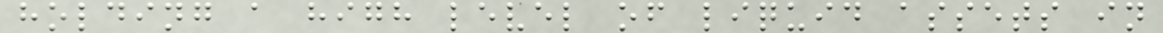holding a high level of liquid assets in
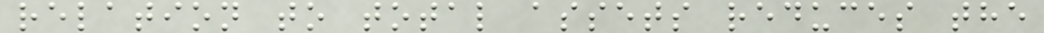relation to total assets reduces the
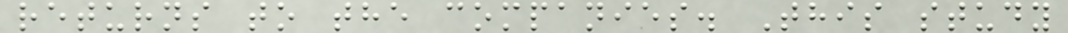returns to the companies. This study
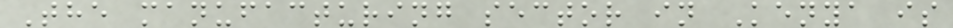The manufacturing sector in Kenya is
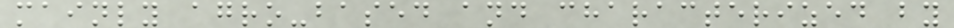mainly agro-based and characterized by
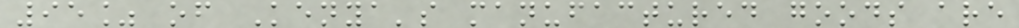95% of Kenya's manufactured goods are
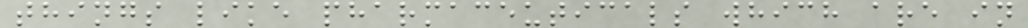things like pharmaceuticals which are in
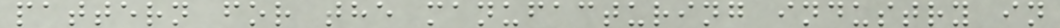pattern for the manufacturing industry in
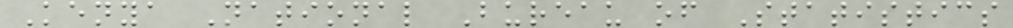Kenya National Bureau of Statistics
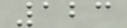123
